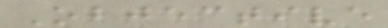Objective
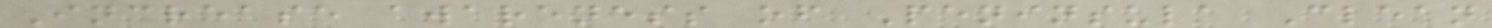Increase awareness of Peninsula Clean
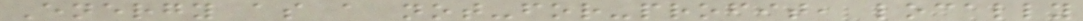Energy as a not-for-profit, locally
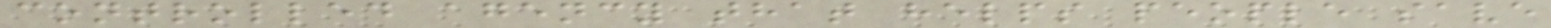controlled agency that helps people save
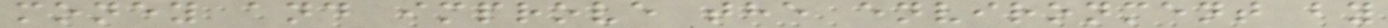money and improve the environment by
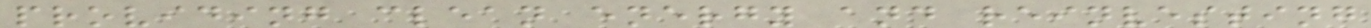providing clean energy and reinvesting
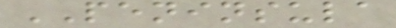PENINSULA
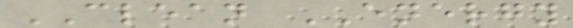CLEAN ENERGY
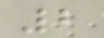2
